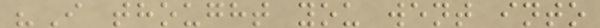"I thought you went into
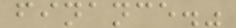finance."
